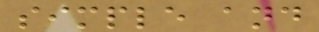simple and
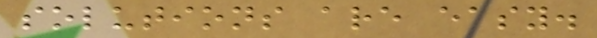solutions are easy.
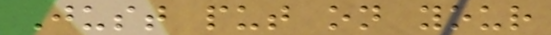Just put on your
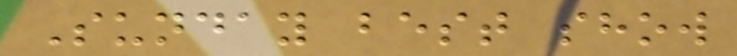Sunday best show
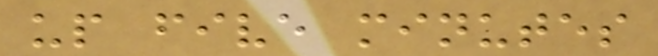up five minutes
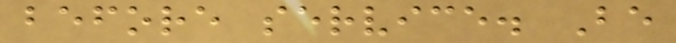before service. Be
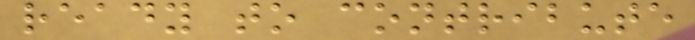ready to contribute
